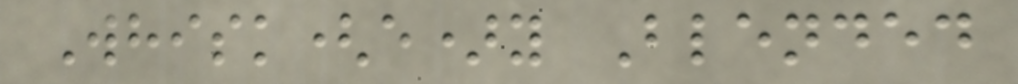Whisk(e)y Blended
